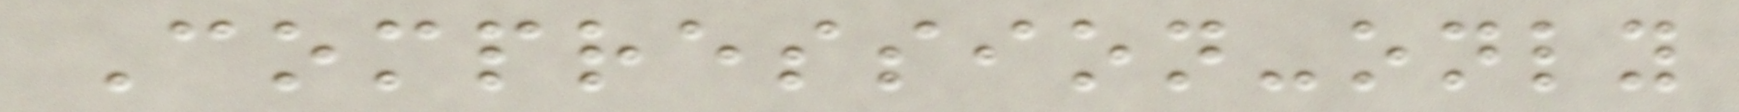Compression-only
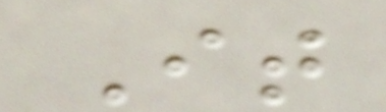It
